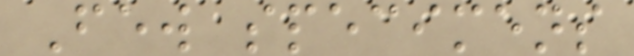Few specimens
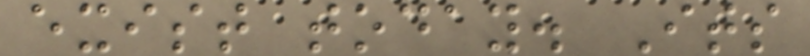exist today. Its
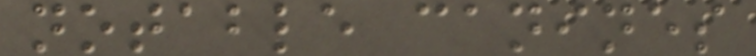notable canines
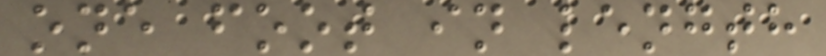one foot in length
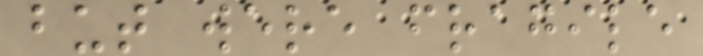but were fragile
